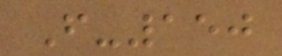F-150
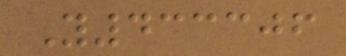Y433306
